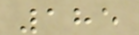185
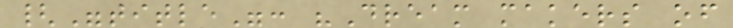{"title": "Dream makers of
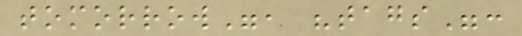tomorrow", "tags":
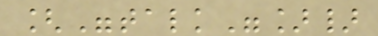["talk"]}
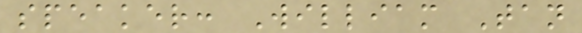speaker: William Tan
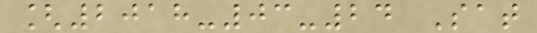[2018-03-24 Sat
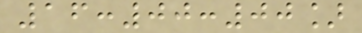16:00:00]
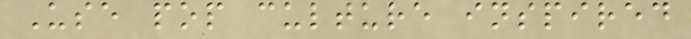Use pop culture inspired
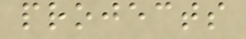projects
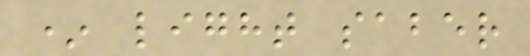* light saber
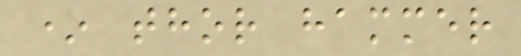* thor hammer
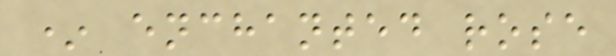* enchanted rose
